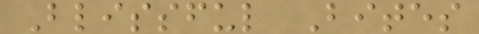Blissful Bites
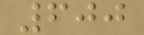600
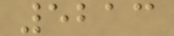5213
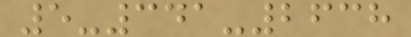5-341-2638
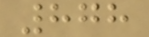878
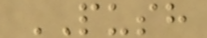PUSH
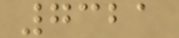7321
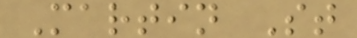Martin St
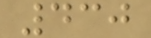430
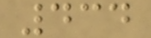434
